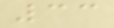33
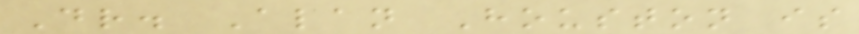Dr. Alan Houston is
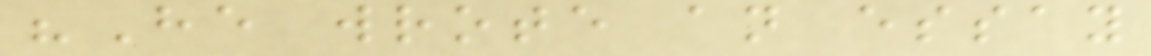"He wrote an essay
